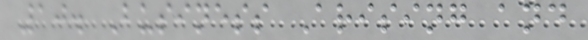10. Business Arising and
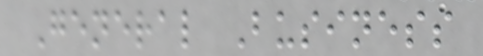General Business
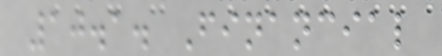10.1. Financial
